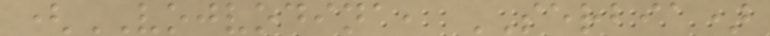(VOJVODINA, SERBIA)
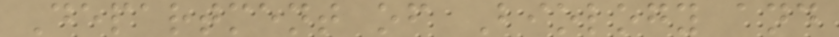Department of Biology and
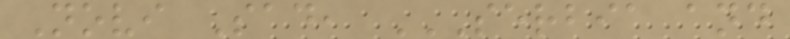Novi Sad, SERBIA AND
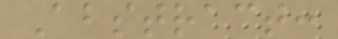Abstract:
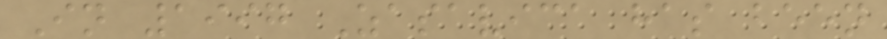In 1997 Zasavica has been
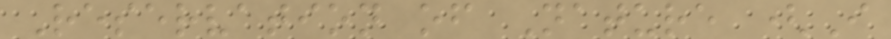Reservation of Nature (I
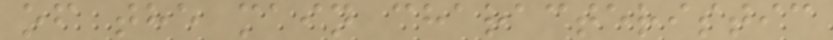of the main characteristic
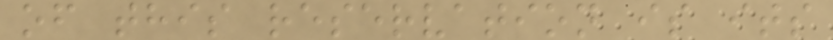of this reservation is its
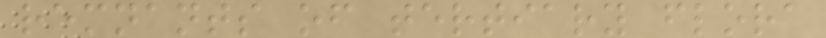remnants of tertiary flora
